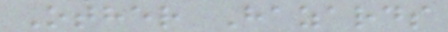Other Hazards
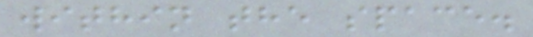within the space.
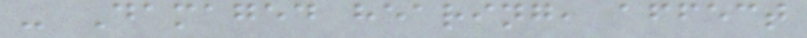- Damaged hearing, affect
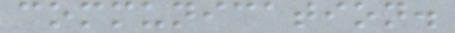communication.
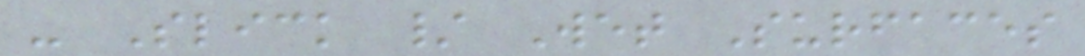- Slick / Wet Surfaces
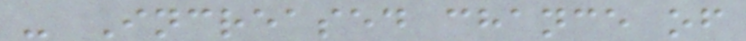- Increased chance of
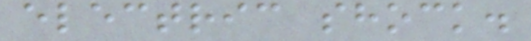electric shock.
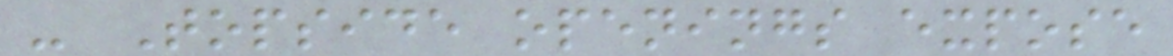- Topside openings expose
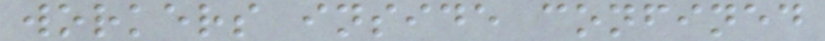workers inside confined
